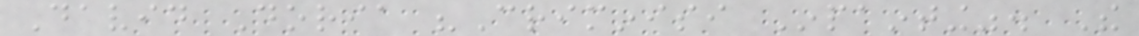David Doria "Criminisi Inpainting". The
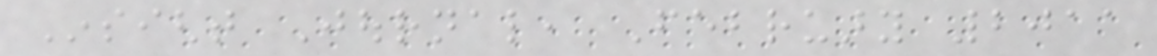Insight Journal, February 2011
